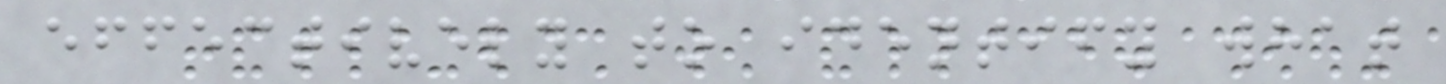effectively to identify what
